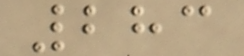283
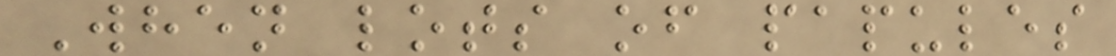When lots of papules
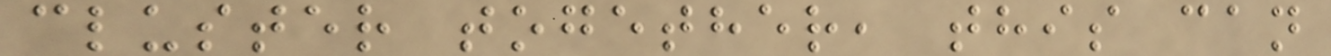cluster together, this can
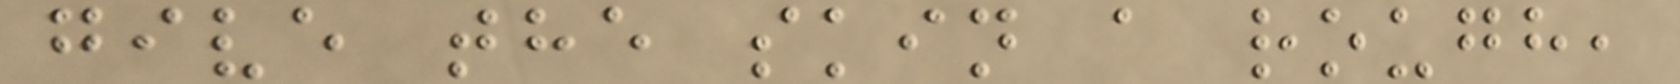give the skin a rough,
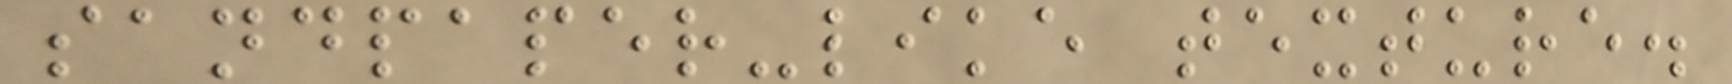sandpaper-like texture.
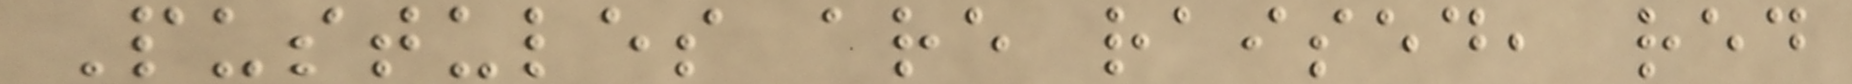Pustules are raised, red
